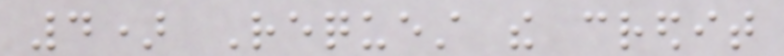4) Request the credit
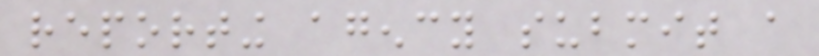reporting agency submit a
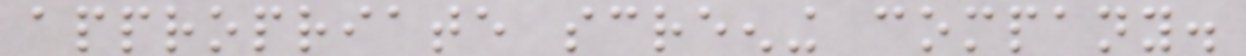appropriate screening company.
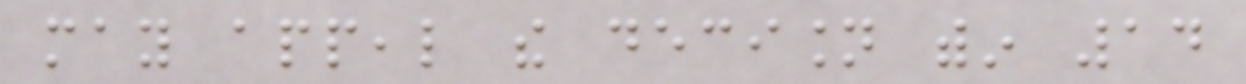may appeal the decision within 14
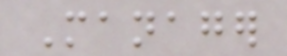Manager
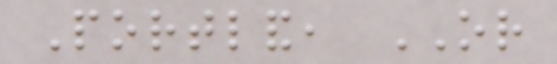Portland, OR
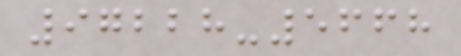97228-5668
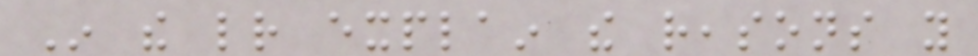In the letter explain the reasons you
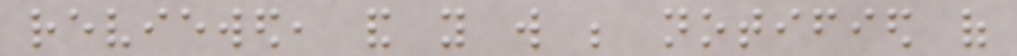reviewed, and you will be notified of
